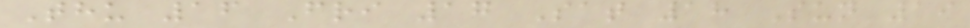Thu 16 Fri 17 Sat 18 Sun 19
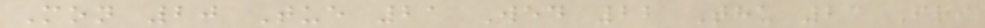Mon 20 Tue 21 Wed 22 Thu 23 Fri
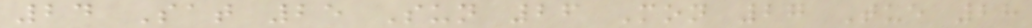24 Sat 25 Sun 26 Mon 27 Tue 28
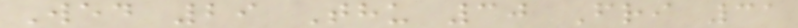Wed 29 Thu 30 Fri 31
